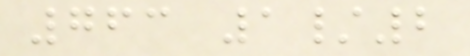763 1/2
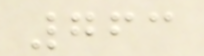763
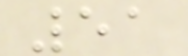51
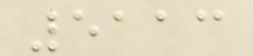5113
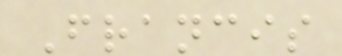Francis
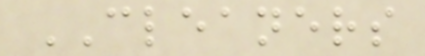CLEANERS
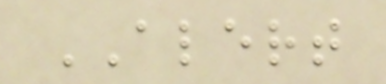ALERT
